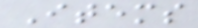Items
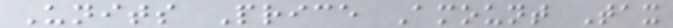Units Price Amount Tax
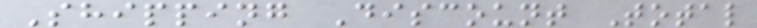Shipping Discount Total
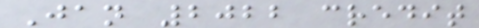Jan 2022 credit
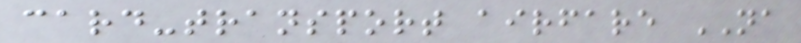card-transport airfare NA
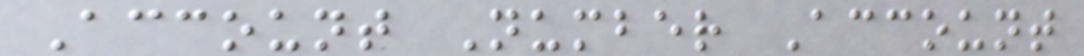Account Number Account
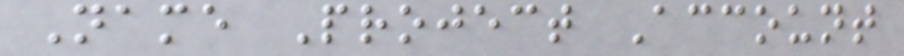Name Project Account
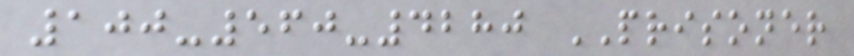100-560-4280 PRISONER
